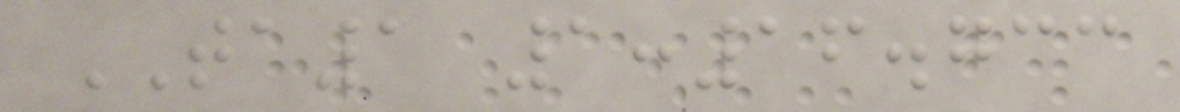TA1 1:16.733
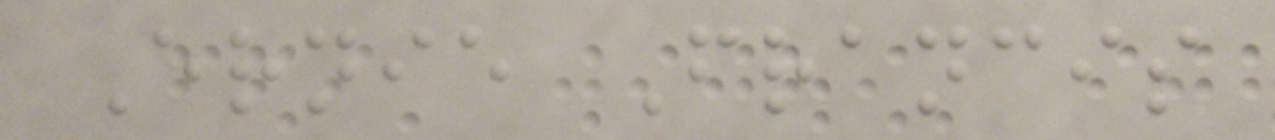Ernie Francis
